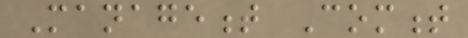Management Comment
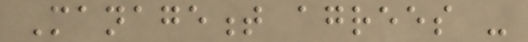Management agrees -
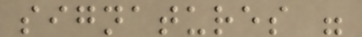signatures were
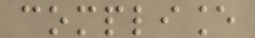compliance
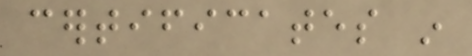certificates in
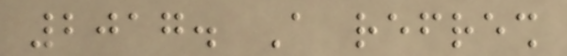2017. A refresh
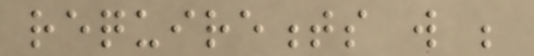requirements will be
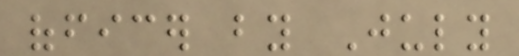officer by July
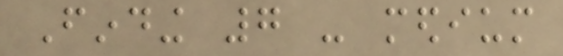Finding 7 - medium
